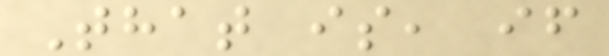That is, if
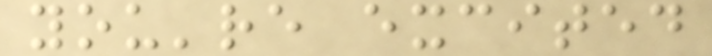you're excited
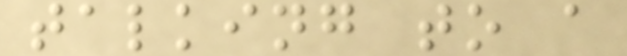talking to a
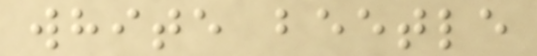white beetle
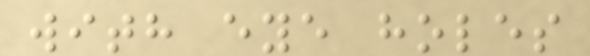with eye holes
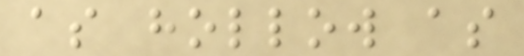as hollow as
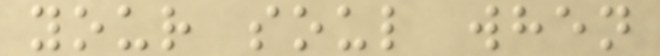your soul when
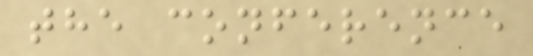the conference
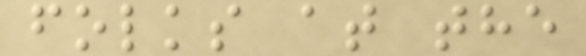folks at the
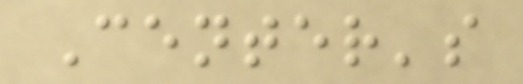Center's
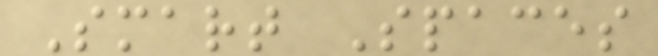Smart Spaces
